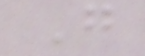G
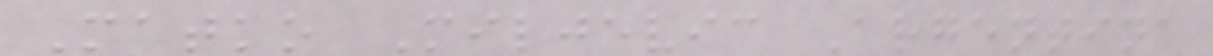Matko Miljevic Argentina
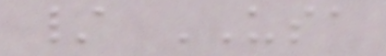/ USA
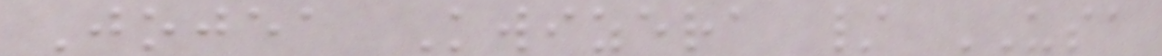Jojea Kwizera / USA
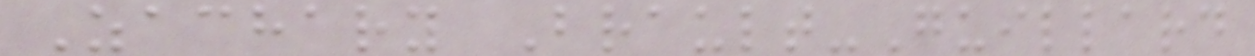Zachary Brault-Guillard
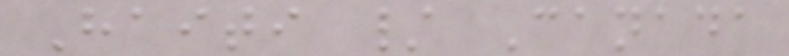Haiti / Canada
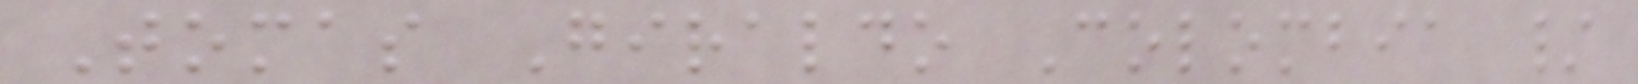Tomas Giraldo Colombia /
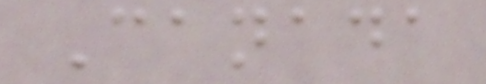Canada
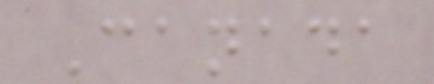Canada
